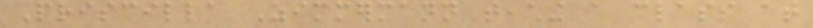Priscilla Zimmermann teaching a class at
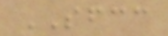SFCC
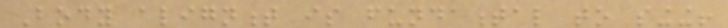Body alignment is fundamental to singing!
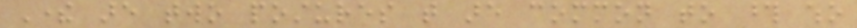There are two postures that are common to those who
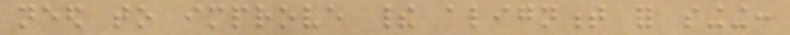need to improve their alignment for singing:
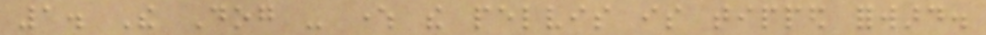1. The Dog - where the pelvis is tipped forward.
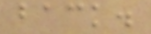back.
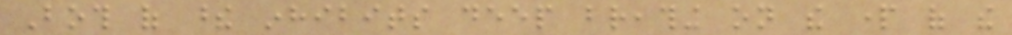Both of these inhibits deep breathing on the part of the
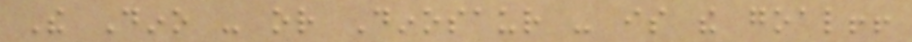The Dino - or Dinosaur - is the goal!!
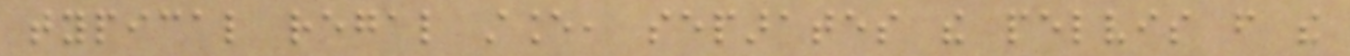typical regal stance, separates the pelvis from the
